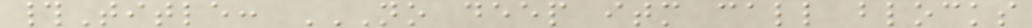#Title: NO DEEP ITM CALL BLOCKS
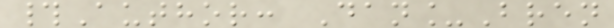#Author: Dan_Bren
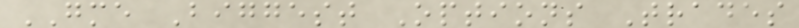GME Biggest Options Trades
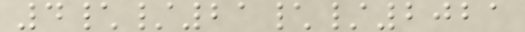4\/21\/2021
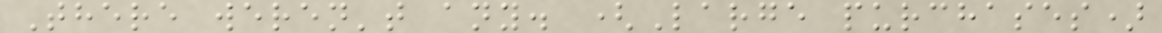There weren't any. (Large purchases)
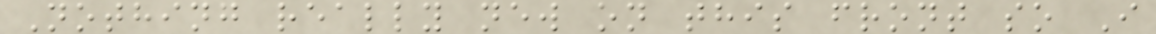Nothing really new on this front so I
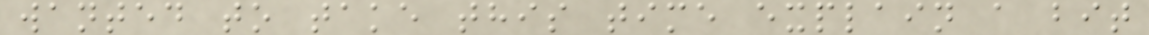wanted to take this time explain a bit
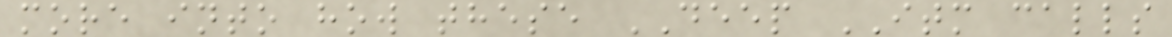more into how these DEEP ITM calls
